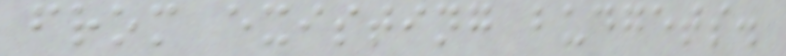from existing budgets.
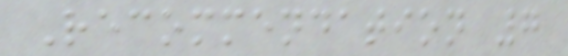Recommendation 7
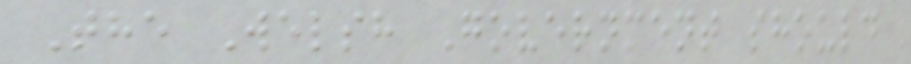The Welsh Government should
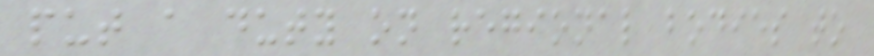put a duty on regional bodies to
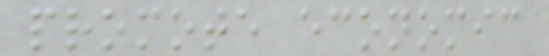promote economic
